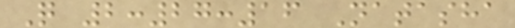Q 2:27:16 Natasha
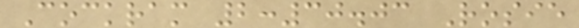Cockram 2:30.03 Rosie
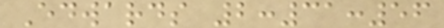Edwards 2:31:56
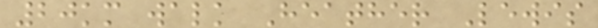20km walk Heather Lewis
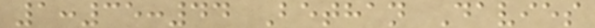1:35:44 Bethan Davies
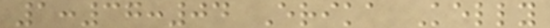1:37:04 Erika Kelly
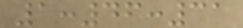1:46:31
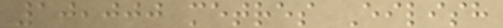10,000 metres Eilish
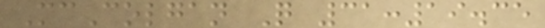McColgan Q 31:19.35
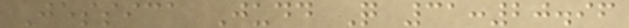Jessica Judd Q 31:20.96
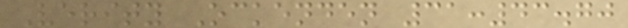Verity Ockenden 31:43.70
